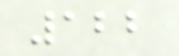122
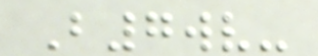B7wv-
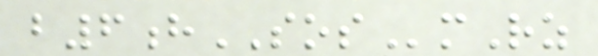b6hSOSmRz
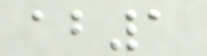ab1
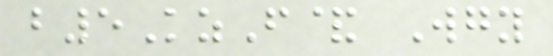b5KzF& Wgy
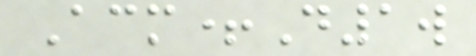Acm+D1w
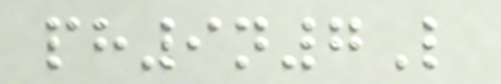ph9n7L
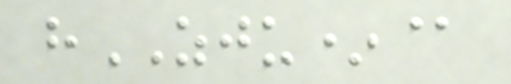hZJU*@
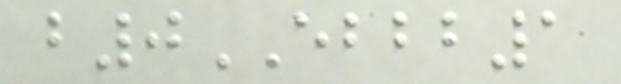b0EBBB1
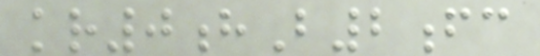kr0hB2fc
